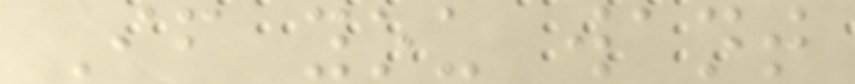If you want
